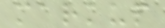markup
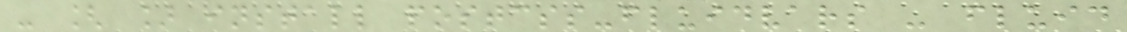- [ ] install postcss-fluidvars - fluid
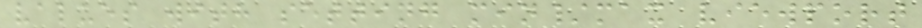values with setting min/max viewport
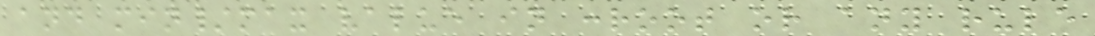and min/max value in :root or any rule
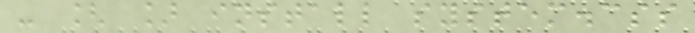- [ ] install system.css
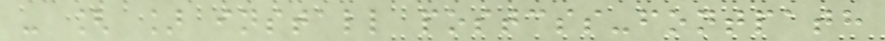- [ ] install postcss-fontpath
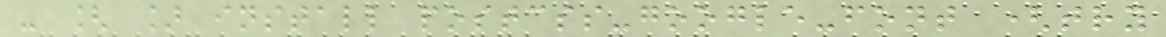- [ ] install postcss-google-font (try
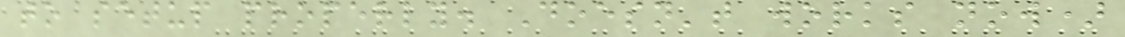to setup properly. Doesn't works now)
